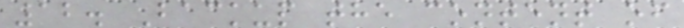12. Backup the content of
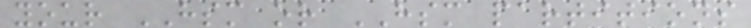your HSM or HSM partitions
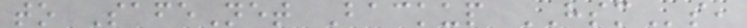to SafeNet Backup HSMs,
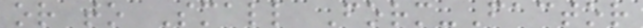or to Small Form-Factor
